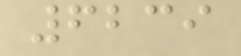6239
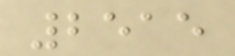2515
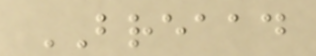BREAAD
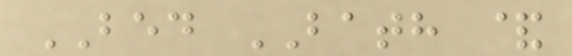BED BATH &
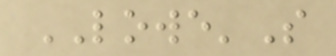LOWE'S
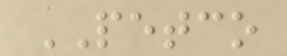PETCO
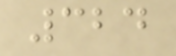324
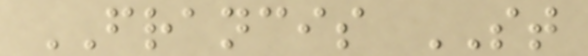FRANCIS ST
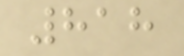818
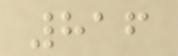816
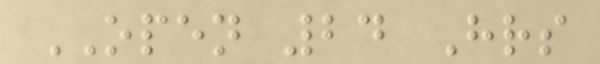OPEN 24 Hrs
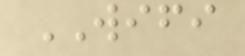WIFI
